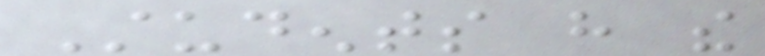Students have the
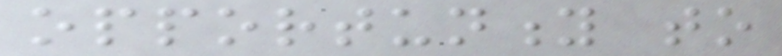opportunity to
